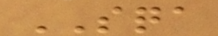SQA
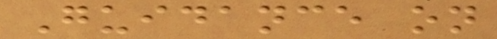Guidance on
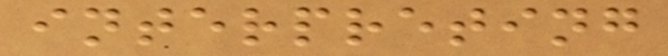interpreting
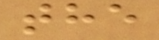the
